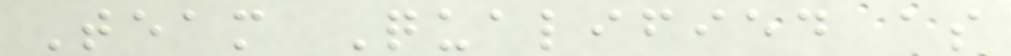Team Qualified as
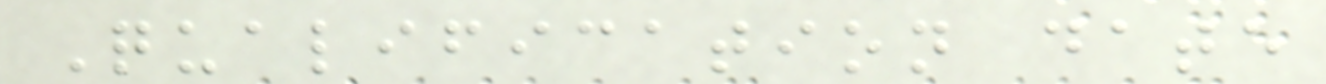Qualification date
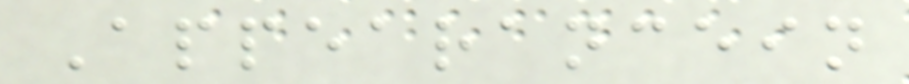Appearancein
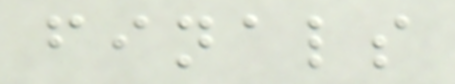finals
